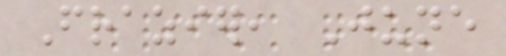Frazier, June
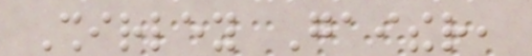Shirley Gaither,
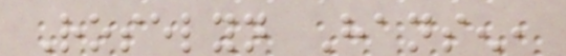Roselyn Hansen,
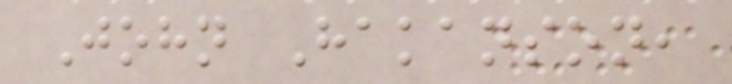John Hakanson,
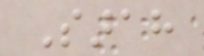Sarah
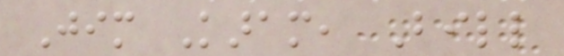Jim Karam, Bill
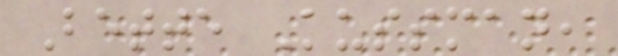Bette Kussman,
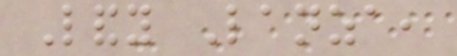Landy Lanza,
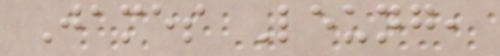James Leung,
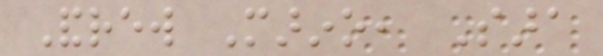Andrew Marino, Sara
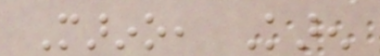Marino, Karen
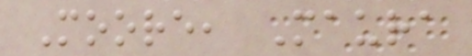Moore, Maura
